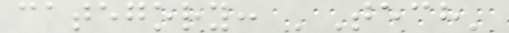category: 'Tech'
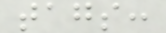tags:
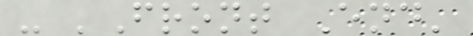- 'Front End'
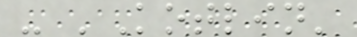- 'Kotlin'
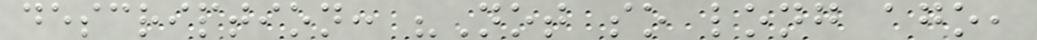description: "Not so long ago,
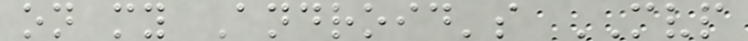on my Android's MVP
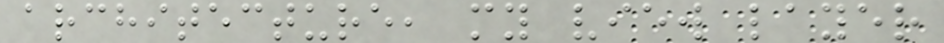architecture, my view layer
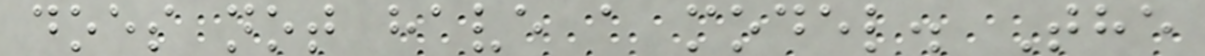does not have a model. The
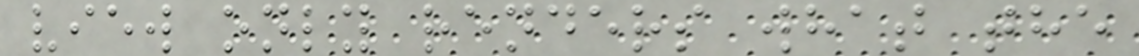view only renders what the
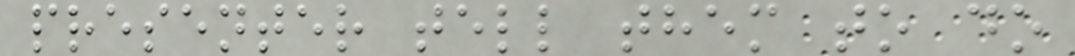presenter tell them to do
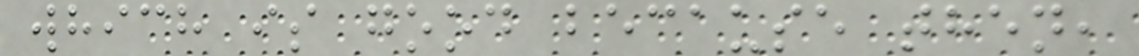which is good because then,
